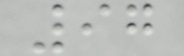97
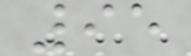95
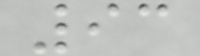93
